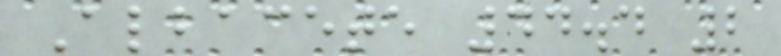Albacete 44.4 2
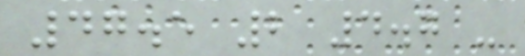47.5 2 4.7 -
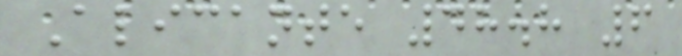Alicante 48.8 6
